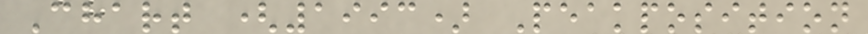Chart (1993) Peakposition
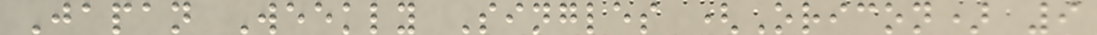Japan Weekly Singles (Oricon) 9
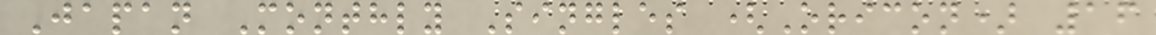Japan Monthly Singles (Oricon) 16
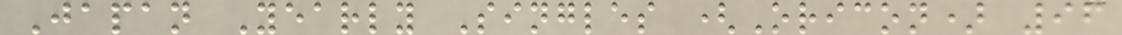Japan Yearly Singles (Oricon) 96
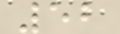52
